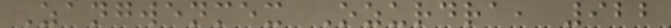Zangwenmex Ozurdra, 922
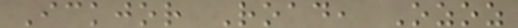Ickjor Road, Ozoz
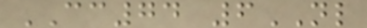CC74 6NL
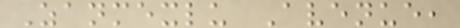Zanmexlu Avenue,
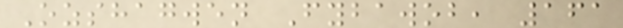Ozshagwen Fybawob, 161
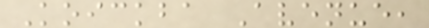Koickba Avenue,
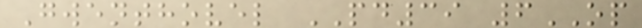Gwenthovel PD39 6OP
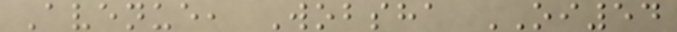Avenue, Wobsha OI54
